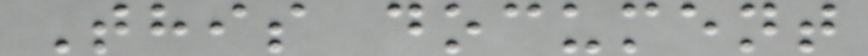This document
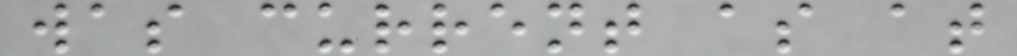was current as at
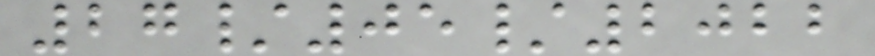27/05/2022
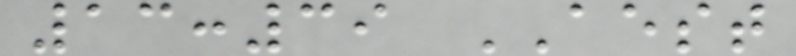13:39 AEST
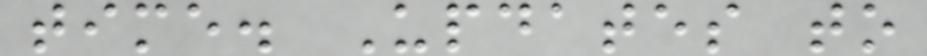time. Updates to
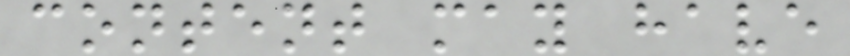content may have
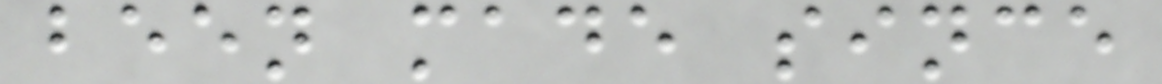been made since
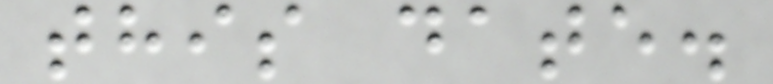this date.
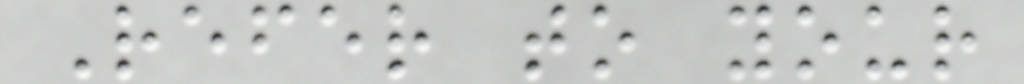Refer to your
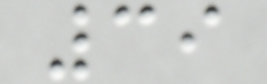39
